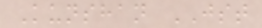Kunshan JST
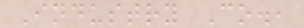Industry Co.,
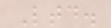Ltd.
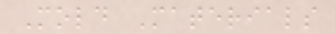Mold Materials
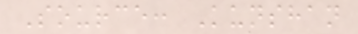Source: Kunshan
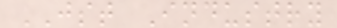JST Industry
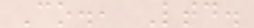Co., Ltd.
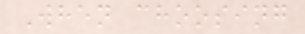When choosing
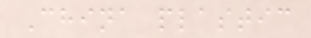China plastic
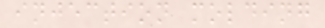injection molding
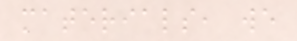materials, we
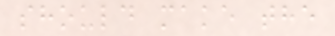should make the
